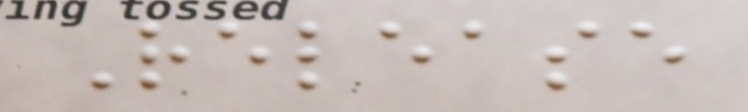Release
